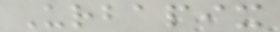Urbapix
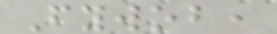Fywob,
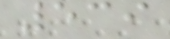539
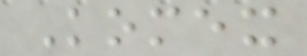Komex
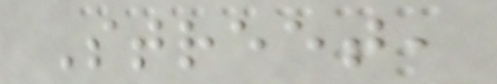Street,
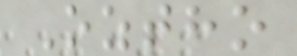Oztho
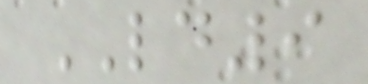LD9
